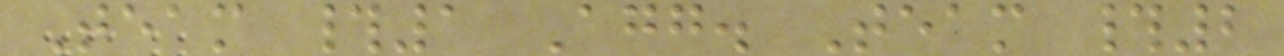Team #1 Agg. Team #2
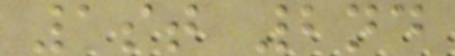1st 2nd
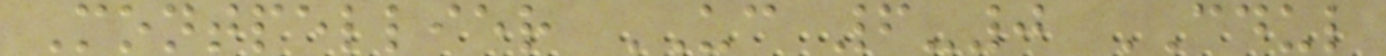Montpellier UC 6-0 CDUL
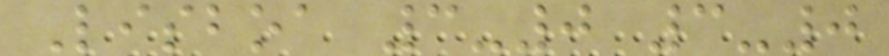Lisboa 3-0 3-0
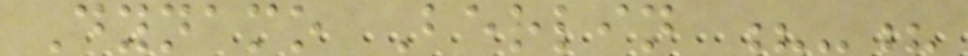Dynamo Berlin ?-?
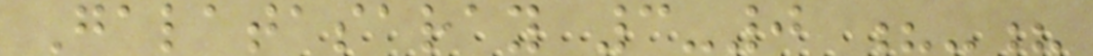Galatasaray 3-0 ?-?
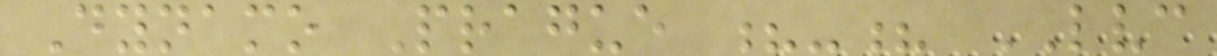Dynamo Prague ?-? LVC
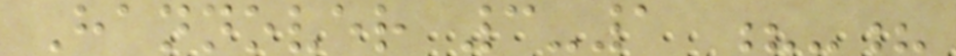Hannover 3-1 ?-?
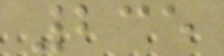235
